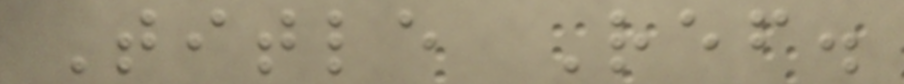Title Ref.
